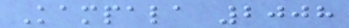Kampala 2008
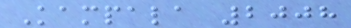Kampala 2008
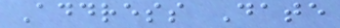Address Date
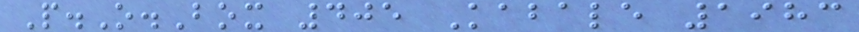P.O.Box 405 Kabale 1983
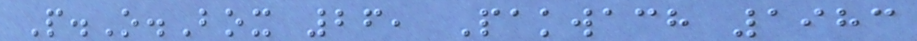P.O.Box 26, Pakwach 1983
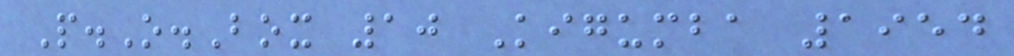P.O.Box 10 Kigumba 1954
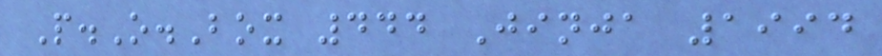P.O.Box 444 Jinja 1994
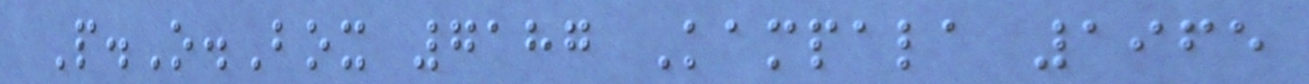P.O.Box 7187 Kampala 1965
